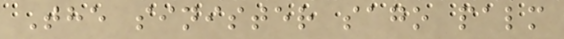The sinister sago palm
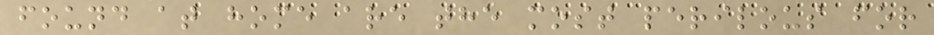found at home are the most perilous for
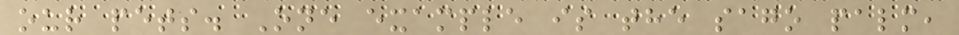our pets. One example is the sago palm,
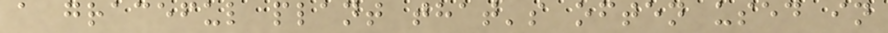a graceful plant that's often used in
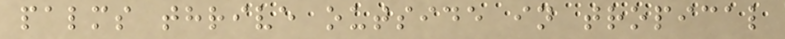palms thrive outside in tropical
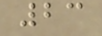23
